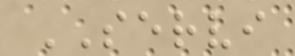SERVI
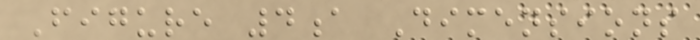Figure 4a Dimensions
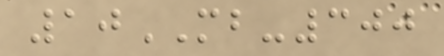10MB-300
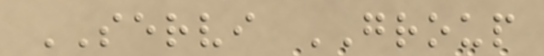SERVI GROUP
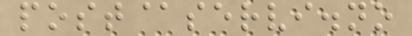post@servi.no
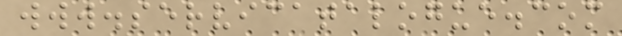www.servicatalogue.com
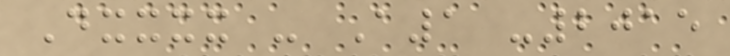Dxxxx - A1 -2015
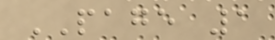PAGE 1
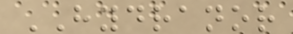HYDRANOR
